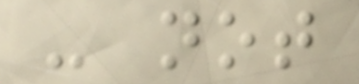- not
